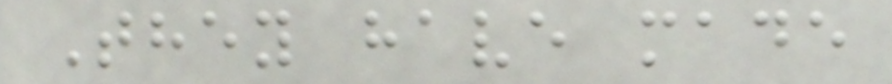They have made
